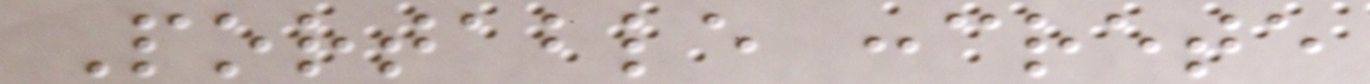Portable concrete
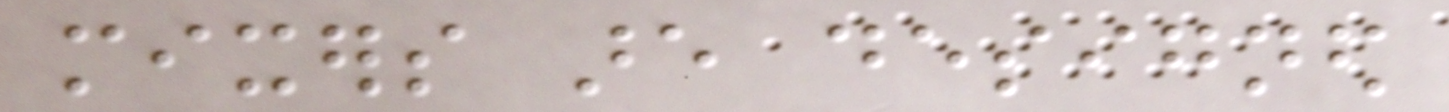mixers are designed
